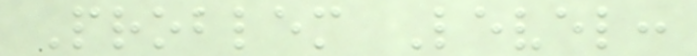Problem Level:
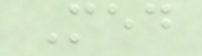Med
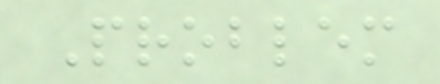Problem
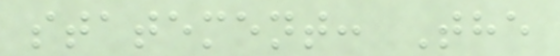statement: The
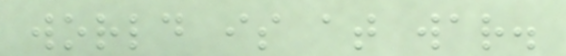world is at war.
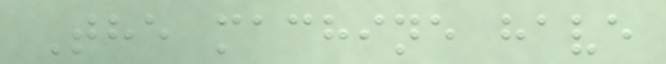The machine have
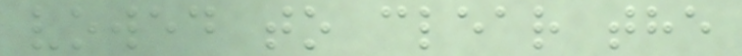vowed to clear the
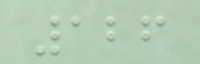126
